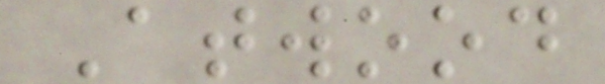Atwood
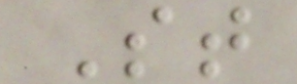St
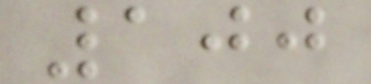100
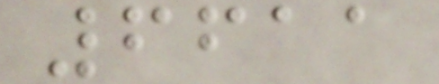6611
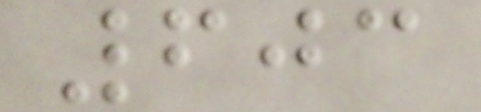603
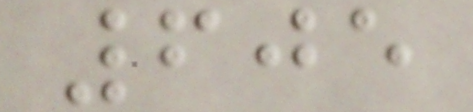605
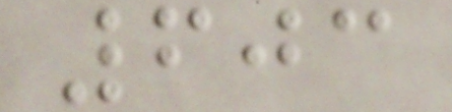603
